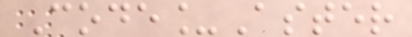Code_Aster
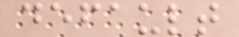default
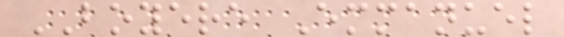BOYERE Emmanuel
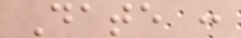Date :
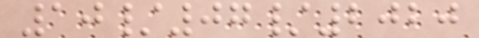10/07/2020
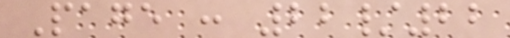Page : 22/22
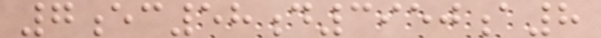7ec58d3950a8
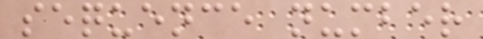sequence number
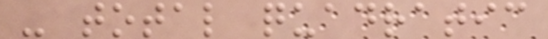- total quadratic
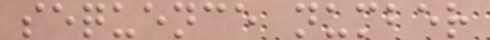sequence number
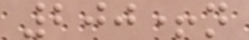200+n
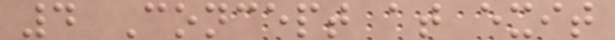4 Concept at exit
